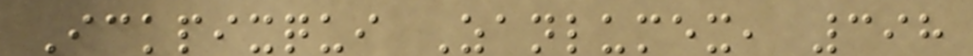Ickpixqui Zanlumex, 398
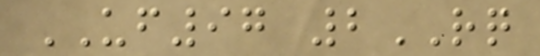UF97 2RQ
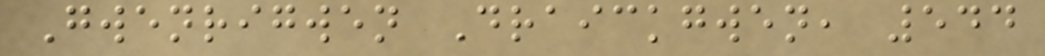Gwenrigwen Draickgwen, 544
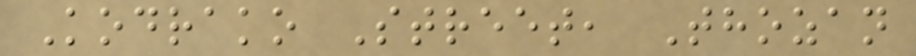Kodrako Street, Thozan
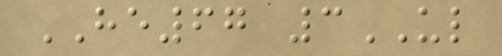HE67 3UL
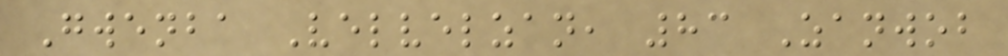Gwenba Velvelzan, 83 Zanwob
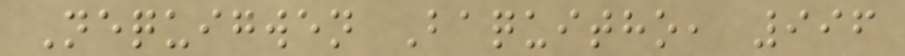Nequigwen Baquitho, 996
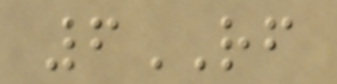6RF
